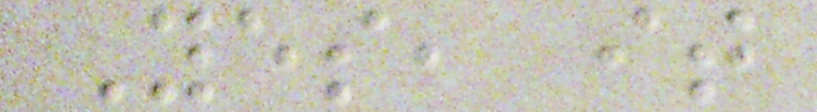Yes, it
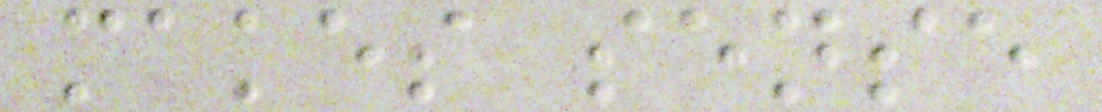makes sense
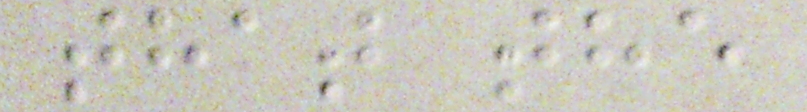that the
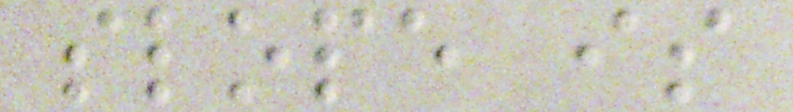slope is
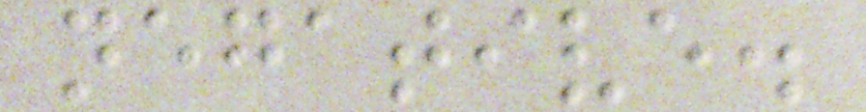negative.
